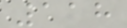118
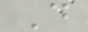D
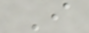I
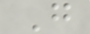G
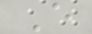E
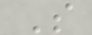S
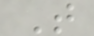T
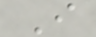I
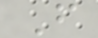F
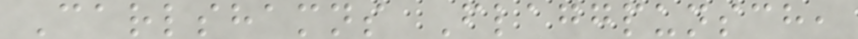Carlshamns Flaggpunsch,
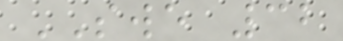SWE 32
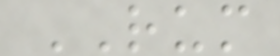RUM
